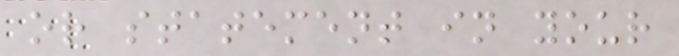or statement in your
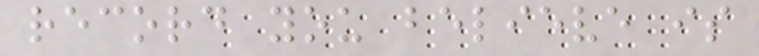record you believe is
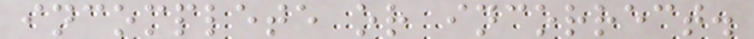incomplete or incorrect.
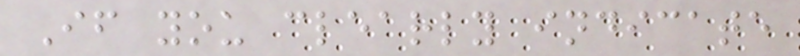If you clearly indicate
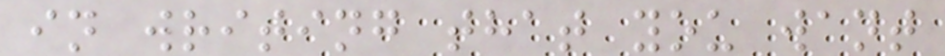in writing that you want
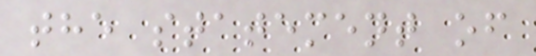the statement of
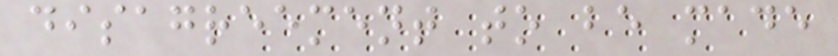disagreement to be made
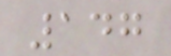147
